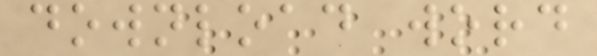download word
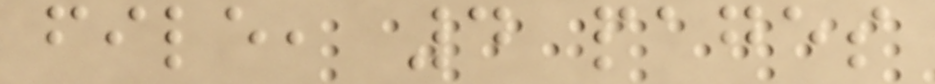file, 4 pages
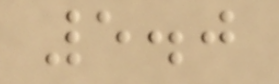5.0
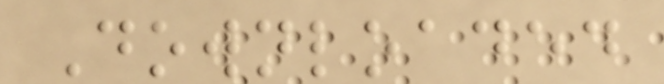Downloaded
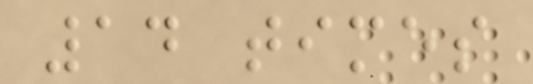14 times
